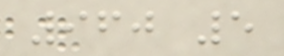960 5
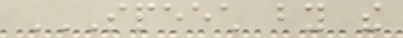SPEECH BY THE
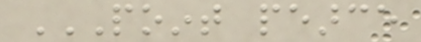POINT PEARCE
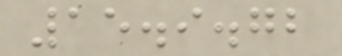15.9.72
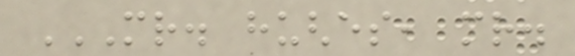MR. HUGHES, MR.
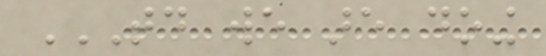TODAY WE ARE DOING
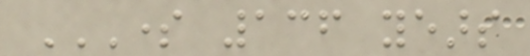SOME 136 YEARS
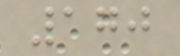170
